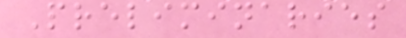Preliminaries
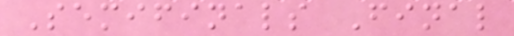Semifinals Final
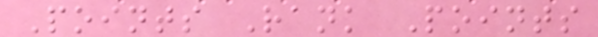Points Rank Points
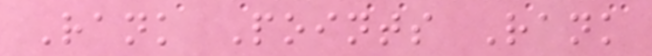Rank Points Rank
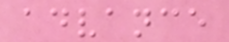advance
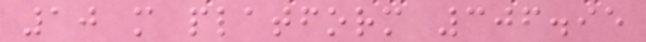10 m platform 306.95
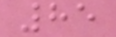85
